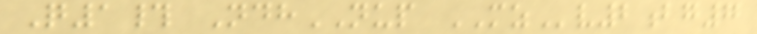Q1# NdhNUP MZv2bg7
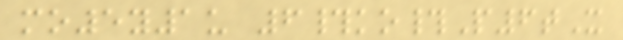mo5y1u 6#ko#P6tX
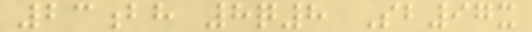23bh 8q8 Sb97x
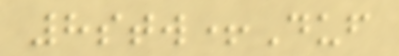8stw+Duf
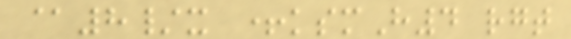@8/x +ksmH4 rgt
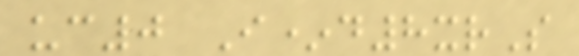uc0 I*d8xrS
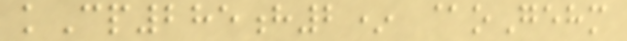kCp285h2* @oGehm
